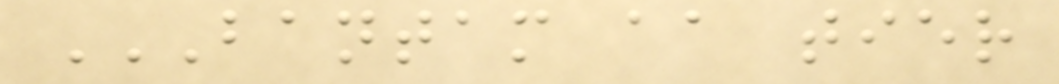BANTAM AA TIER
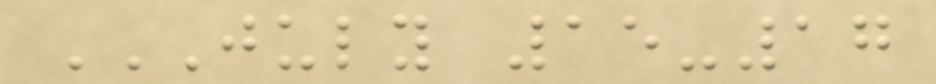JULY 15-17
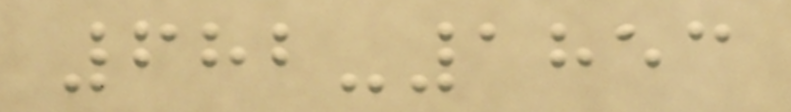682-1853
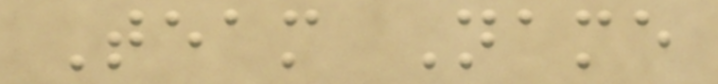Team Name
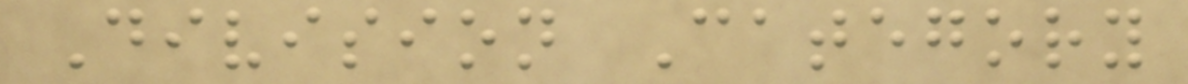Division Category
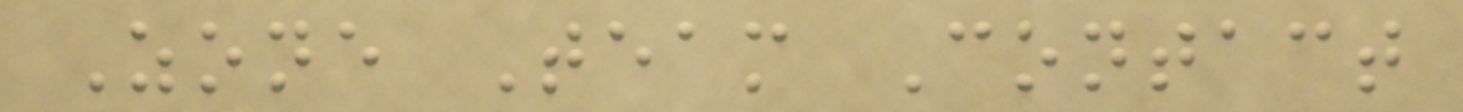Zone Team Contact
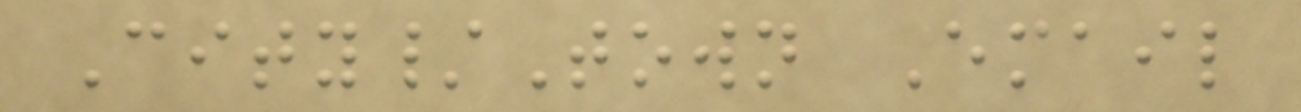City/Town Email
